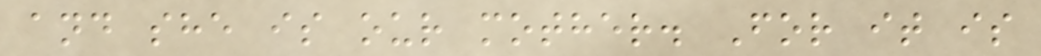and she is our mother. For it is
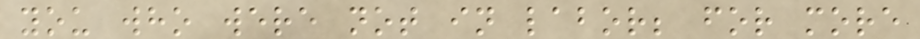you who were not in labor; for more
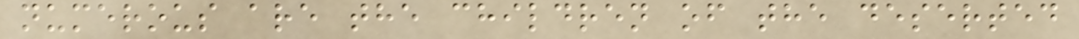numerous are the children of the deserted
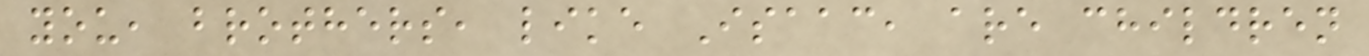you, brothers, like Isaac, are children
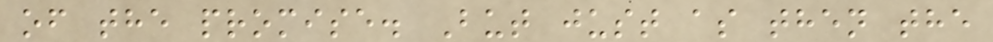of the promise. But just as then the
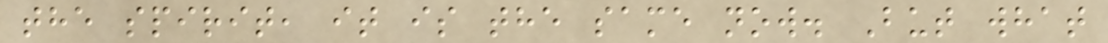the spirit, it is the same now. But what
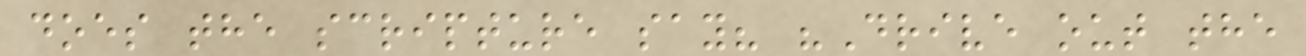does the scripture say? "Drive out the
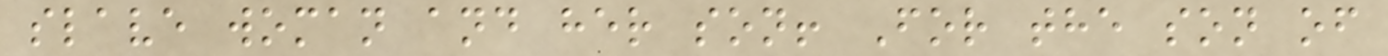slave woman and her son! For the son of
